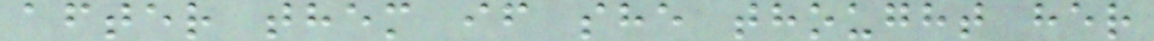after them if she thought her
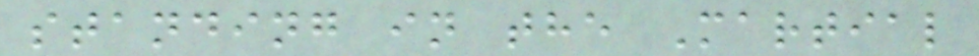standing in the Martial
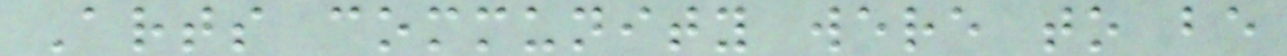Arts community were to be
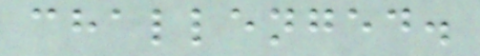challenged.
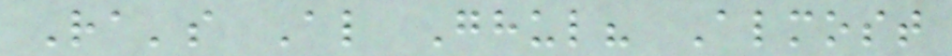Ra's Al Ghul? Almost
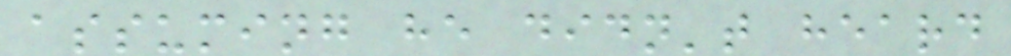assuming he didn't heard
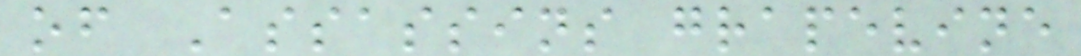of Assassins grapevine
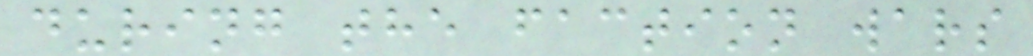during the faction wars
